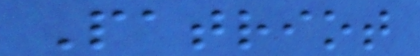Patriot
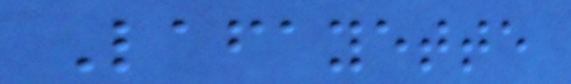Lafayette
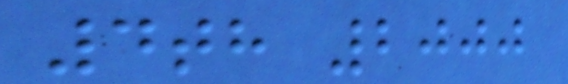4th 2000
